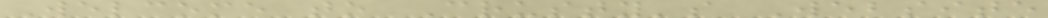Welcome to Crusty's Website
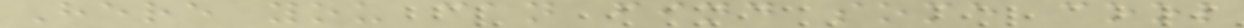Here you can find some cool
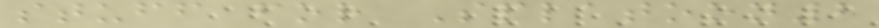stuff for Splatoon2
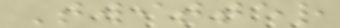Twitter
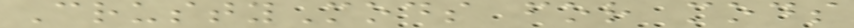CrustyMods for mods
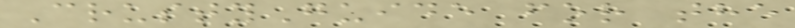CrustyGuide for the
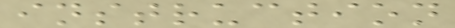instruction
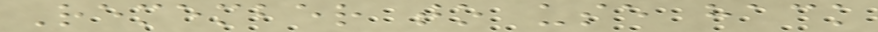Remember to use hack
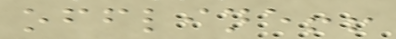offline!!
